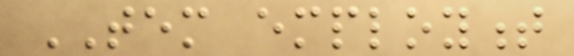TEM employment
